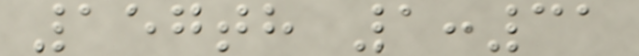157th 1:31
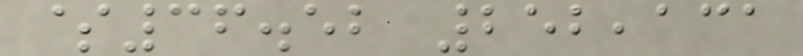$36.52 252,131
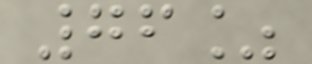76%
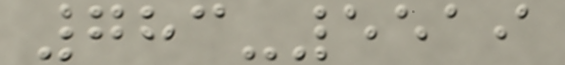783-5519
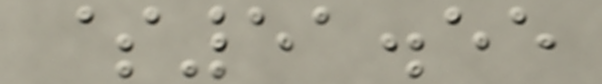$51.55
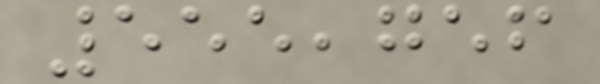555,756
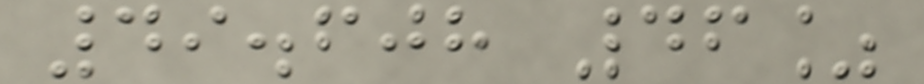49.608 46%
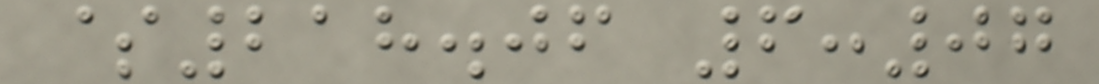$218.06 6:07
